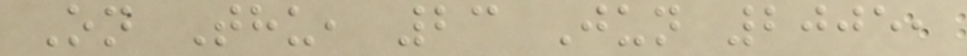On Thu, 23 Jun 2005,
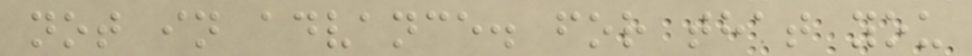not in advance. for that you
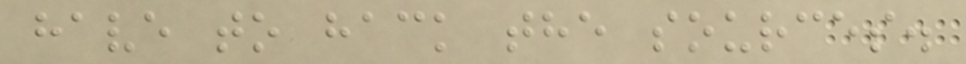have to hack the sources.
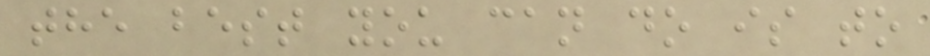the best you can do is to
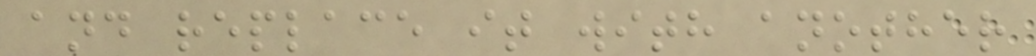and replace it with another
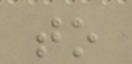to
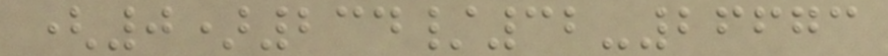(0)234/32-26673
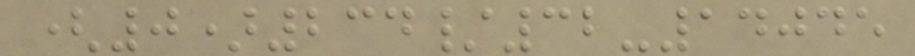(0)234/32-14045
